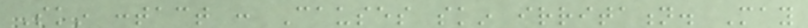Skin contact : Causes skin irritation. May
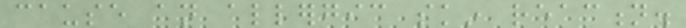cause an allergic skin reaction.
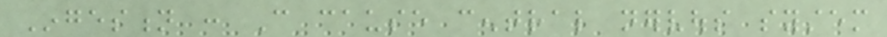Ingestion : Can cause central nervous system
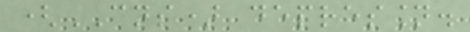(CNS) depression.
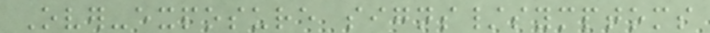Over-exposure signs/symptoms
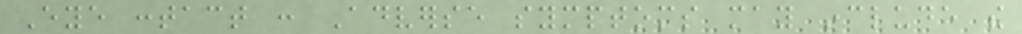Eye contact : Adverse symptoms may include the
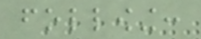following:
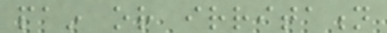pain or irritation
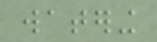watering
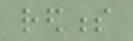redness
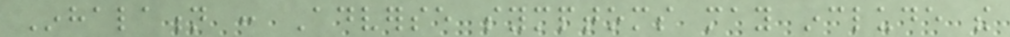Inhalation : Adverse symptoms may include the
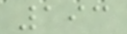193
